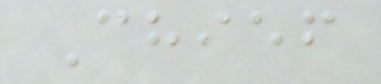Chief
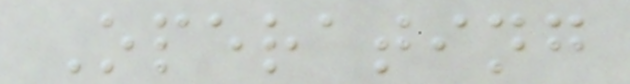Operating
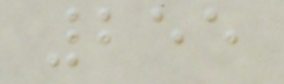255
